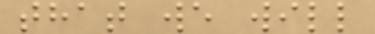that we will
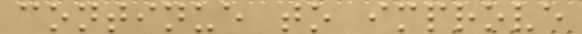continue to improve
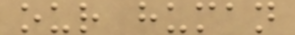our human
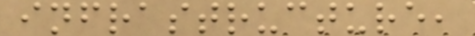infrastructure,
